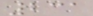231
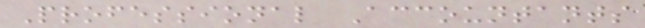Professional Accountants
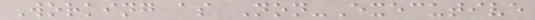Working as Non-Executive
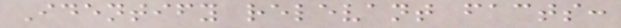Identify relevant facts:
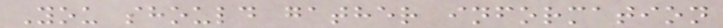You should gather information
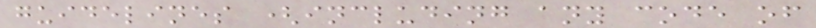guidelines (including any code of
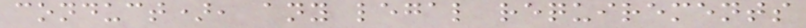conduct), any legal requirements
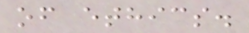of ethics.
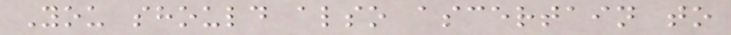You should also ascertain to
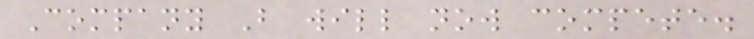Company B will now compete.
